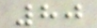80
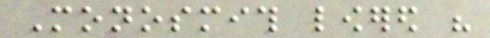Monosmith lowered his
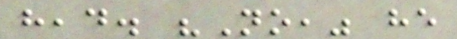head. "No," he
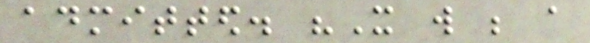admitted. "It will be a
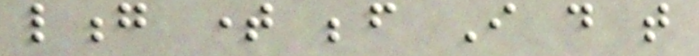long time before I do that
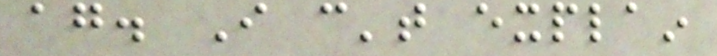again. I can't explain
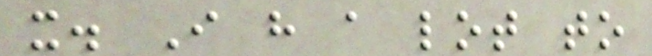it. I have a lot to
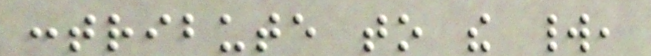contribute to the world,
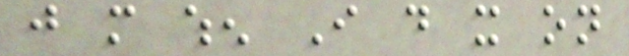just more when I do it on
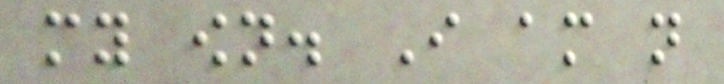my own. I am not
